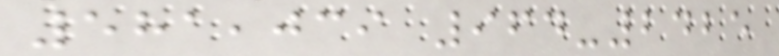581,039 964-2425
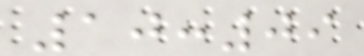10:09
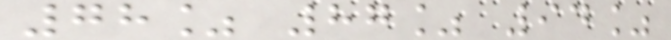78% 87% 94%
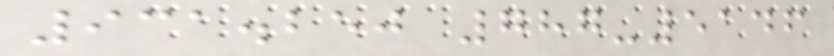931.250 787-5146
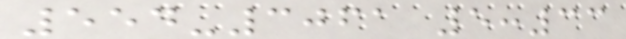554-3061 5:33
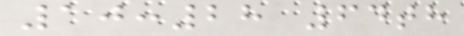10:28 64th
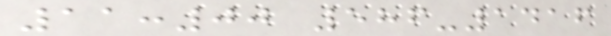11:00 586-1416
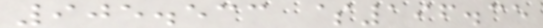905.533 $196.35
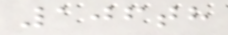106th
